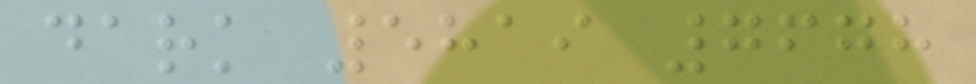dark 5819 7678
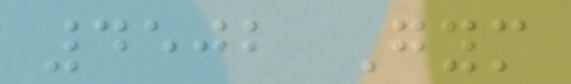4502 Gym
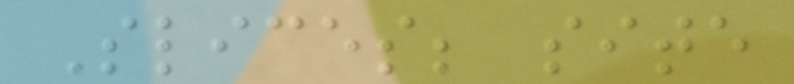Slices; site
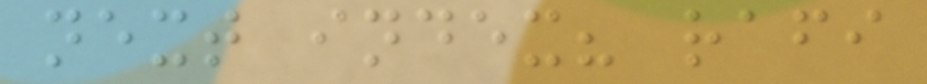next index? rafi
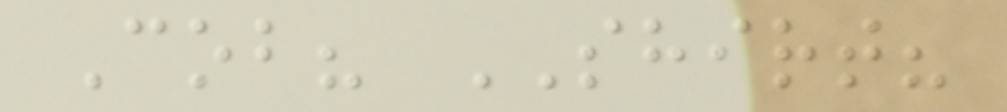Cob? SHIRT?
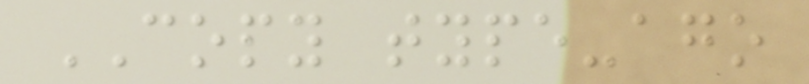COPY type-ago
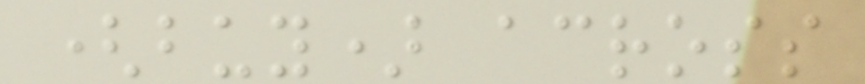(buy) across
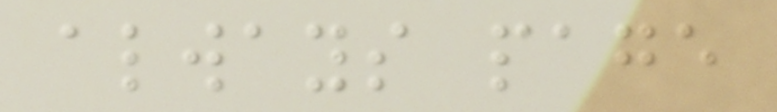always page
